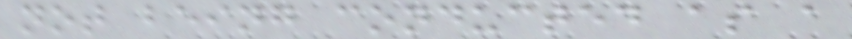not being conducted as a
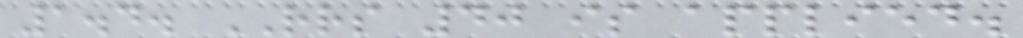1.4. RRS 40 is applied.
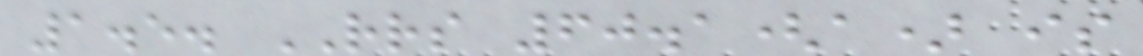1.5. RRS 60.1(a) is
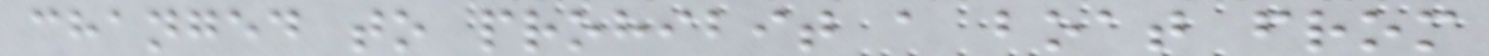changed to prohibit a boat from
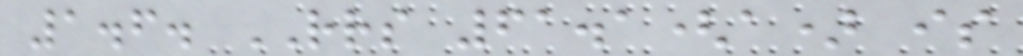1.6. RRS 61.1(a) is
